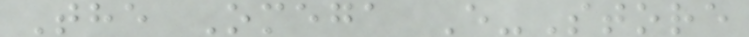The Omega E-Store
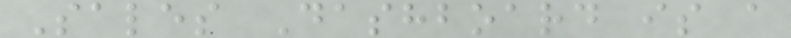Sales Dashboard is a
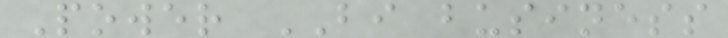Power BI business
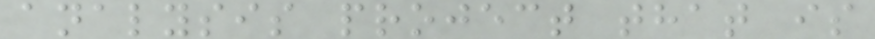analysis project that is
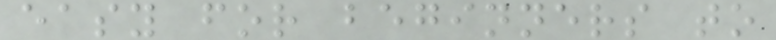easy for beginners to
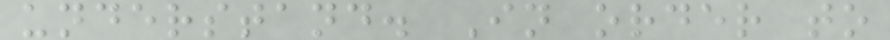understand. In order to
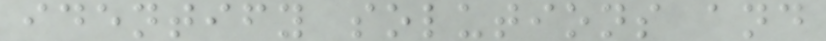identify solutions and
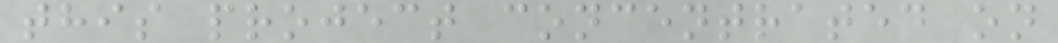this project concentrated on
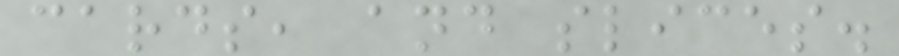cards, and slices.
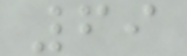69
